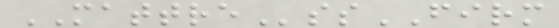MATTREssFIRM
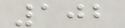102
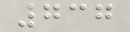737
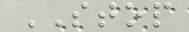STOP
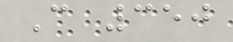C 350
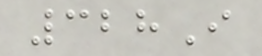328I
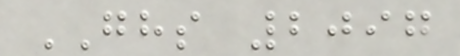GHS 2097
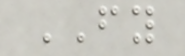FY
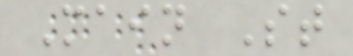Main St
